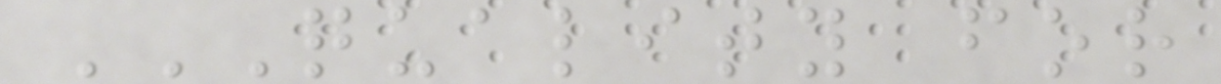QUALITY FOR
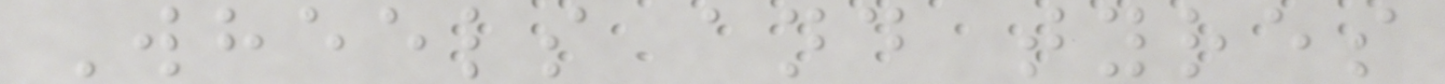Wheels and tyres
